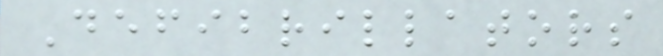Defibrillators
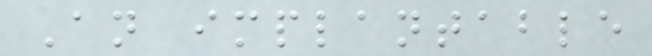An implantable
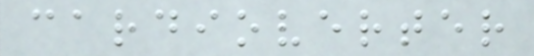cardioverter
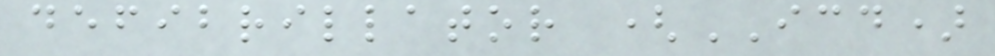defibrillator (ICD)
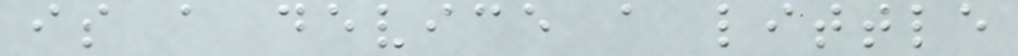is a device a little
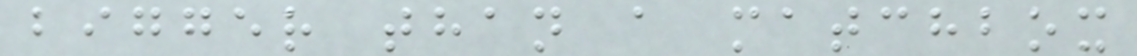bigger than a matchbox
